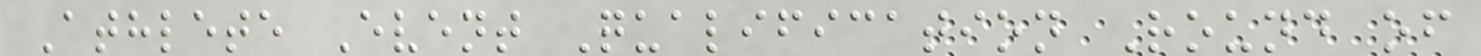Athlete Event Qualification Round of
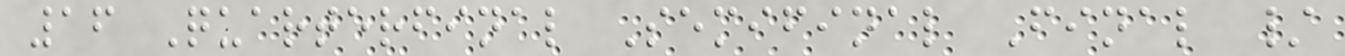16 Quarterfinal Semifinal Final /
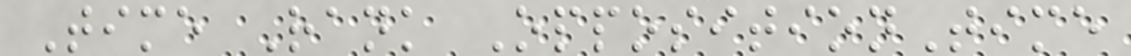Time Rank OppositionTime
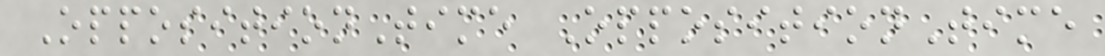OppositionTime OppositionTime
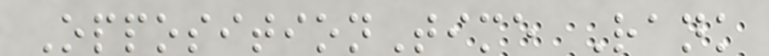OppositionTime Rank
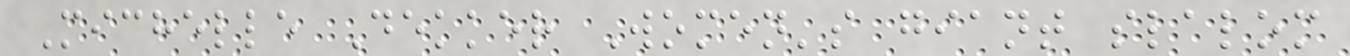Michelle Dekker Women's giant slalom
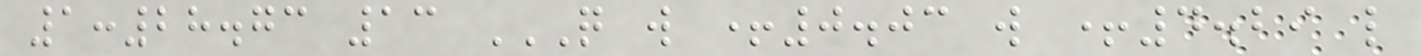1:28.73 13 Q W +0.03 W +4.29 L
